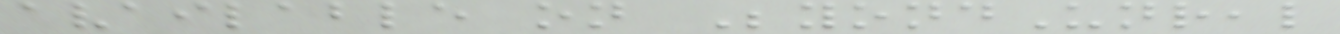available on BeyondUnreal
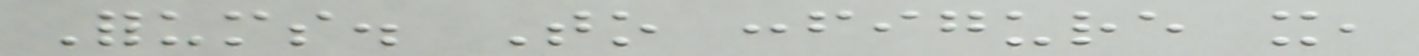Forums. To configure it,
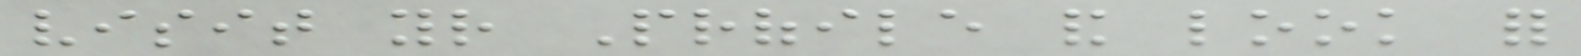visit your Profile and look for
